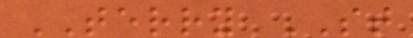TERRY ST
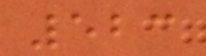523
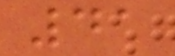41
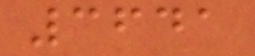3641
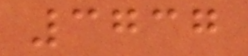3737
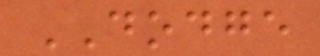DODGE
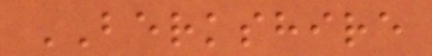BERKSHIRE
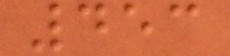453
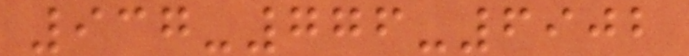937-776-6902
